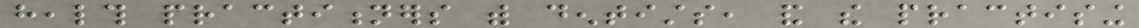health practitioners with dentists, and the practising
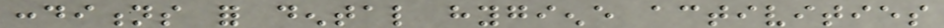conditions for dental hygiene activities
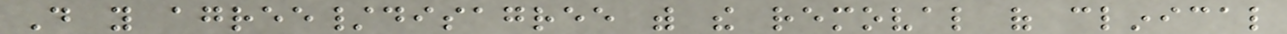Do you agree/disagree with the removal of clinical
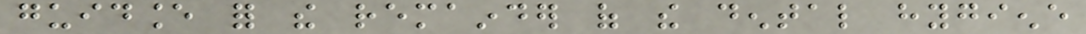guidance for the remainder of the dental hygiene
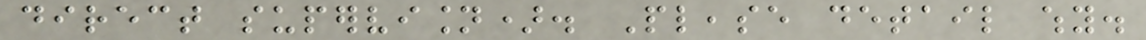direct supervision). Please detail why.
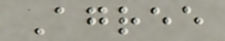Agree
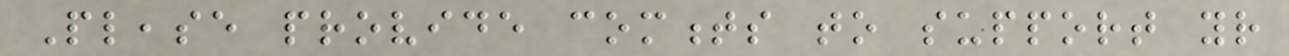Please provide comments to support your
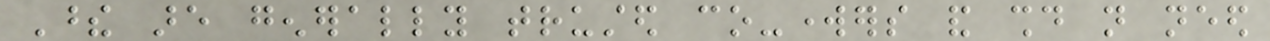These are generally trusted co-workers and should not need
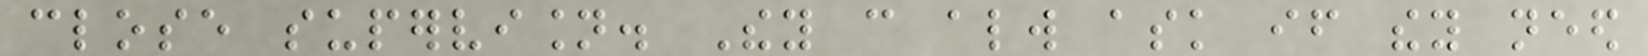close supervision. They can always ask if they need
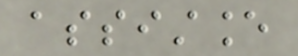assistance
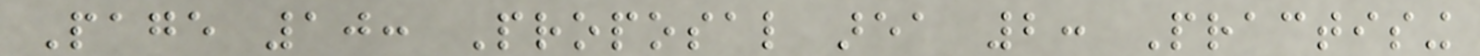Page 10: Proposal area 2: Practising
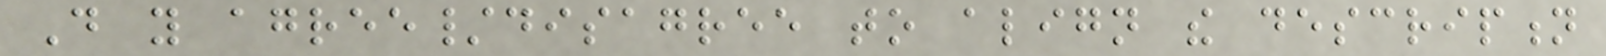Do you agree/disagree to align the description
